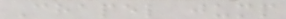Chapel jump
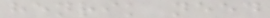henrik need
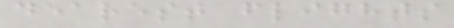dearest flights
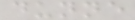dunne
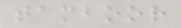tamboor
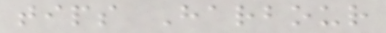tips Harbour
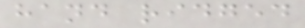hand ridged
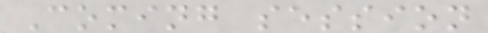Coming session
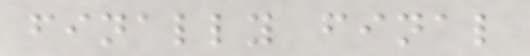finally final
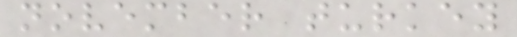november turkey
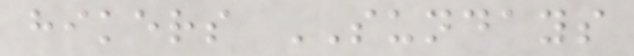hikers SUNDAYS
